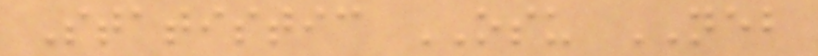Statistic OSU NEB
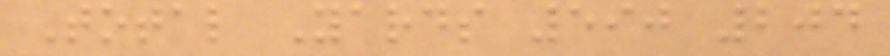Total Yards 590 204
